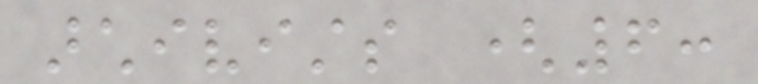archivists (6:
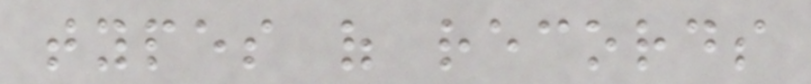types of records
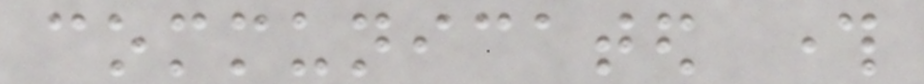communicated through
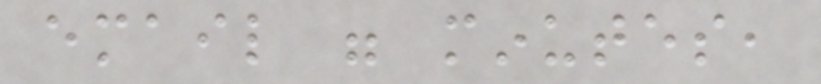email were minutes,
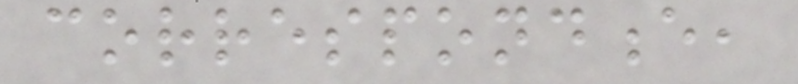correspondence,
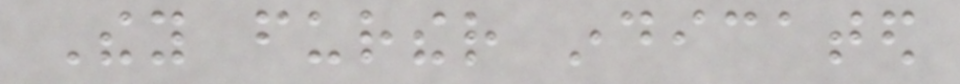They further indicated
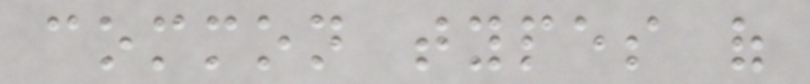common types of
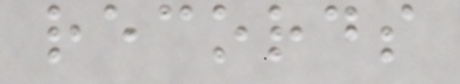records
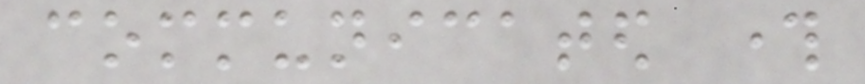communicated through
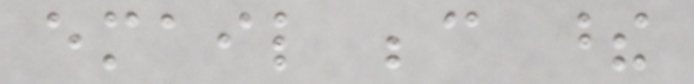email because these
